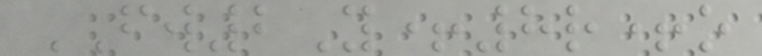FW2Y+8r+o
